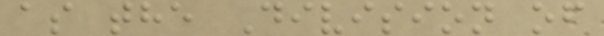as the Division of
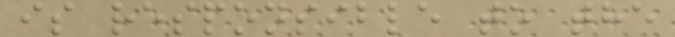is responsible to the
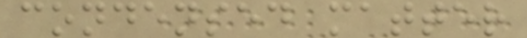condensed matter
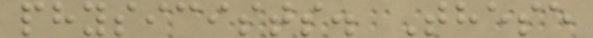physicists. These
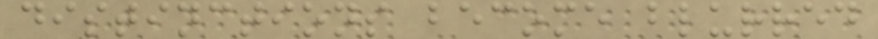distinctions become blurred
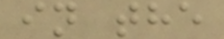in the
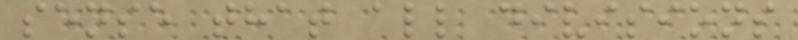sense that all divisions
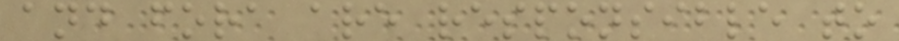and fora are responsible to
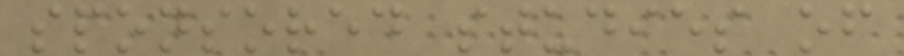sponsored studies of
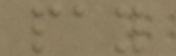pay
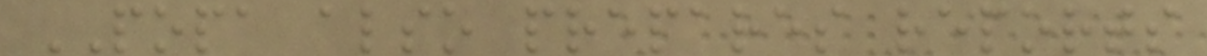POPA also prepares reports
